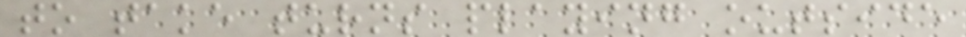to take turns playing outside
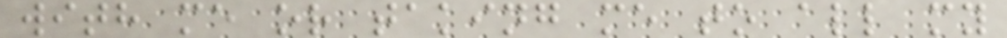with me or taking me to all my
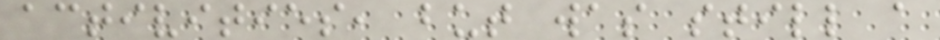activities, but was still a
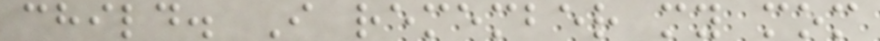child. I remember my mom
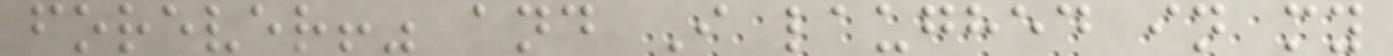forever!" and I laughed in my
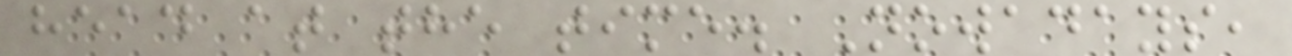head at the time. Nowadays,
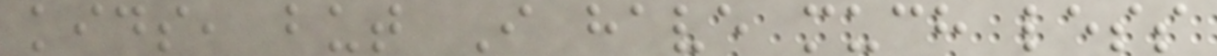kids, but I have much less
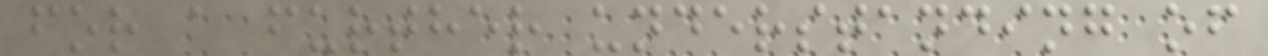for a further understanding of
